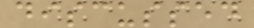discussed
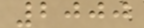2000
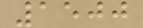1500
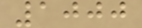1000
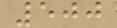500
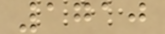1710
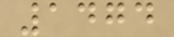1474
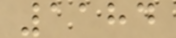1184
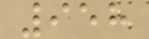958
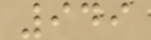949
